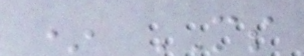* MS
